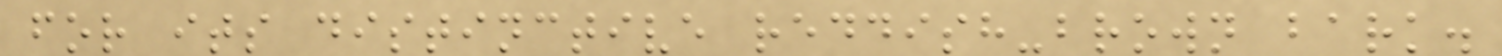for its distinctive reddish-brown bark.
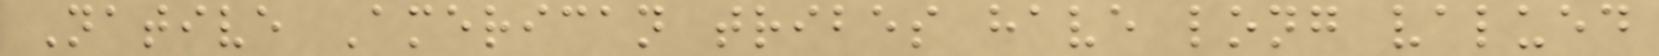Native American tribes have long valued
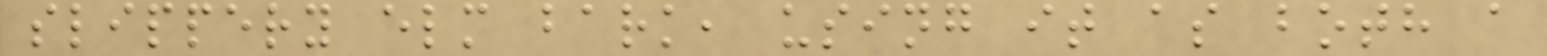slippery elm bark, using it as both a
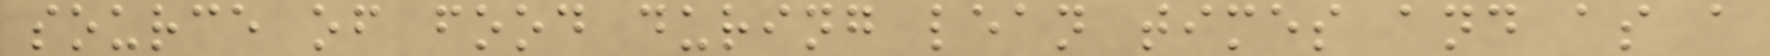source of food during lean times and as a
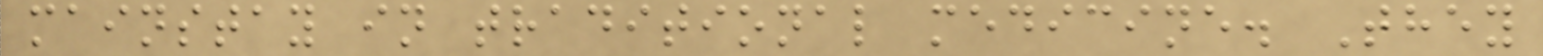mainstay in traditional medicine. They
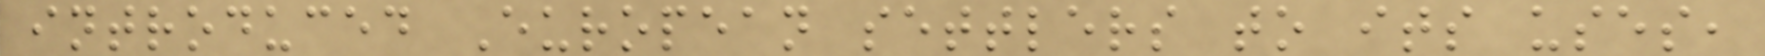introduced European settlers to its uses,
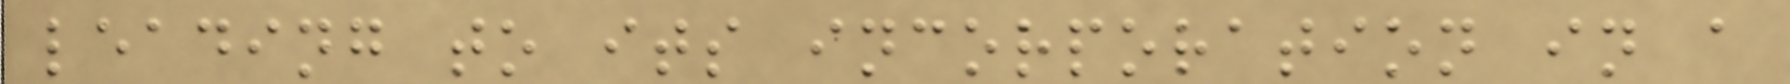leading to its incorporation in a
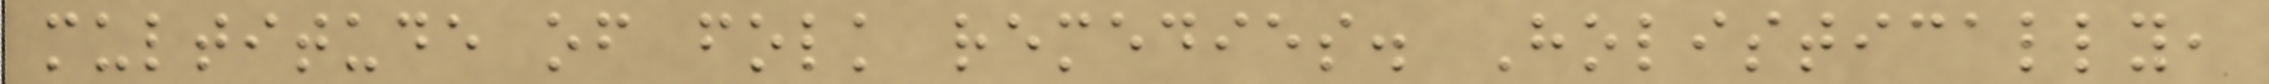multitude of folk remedies. Holistically,
